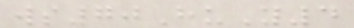ws70HuY4
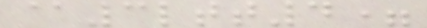@3ltt4=
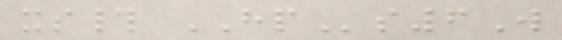xs# HPs6W
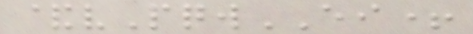&vPqwEI+
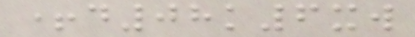+d08k6xw
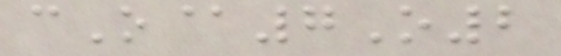cO@7O2
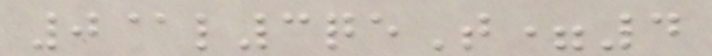0@l3qeT=4
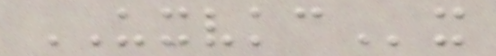UXVKCx
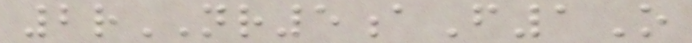2rNR5aF1O
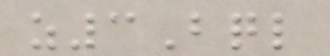z3Bql
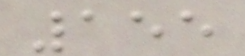155
